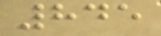845
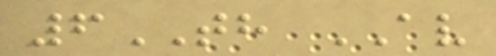6TH AV
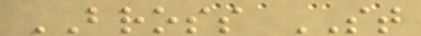BROSS ST
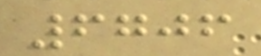6706
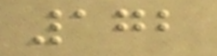172
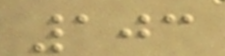103
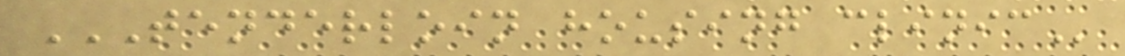TENDERLOIN HOUSING CLINIC
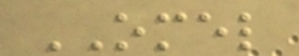OMEL
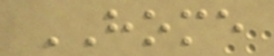HOME
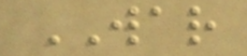WAR
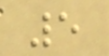5
